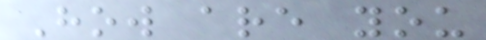How are you
